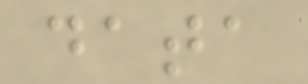data
